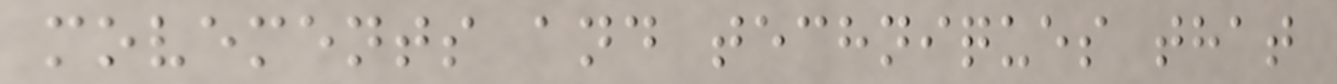movements and techniques that
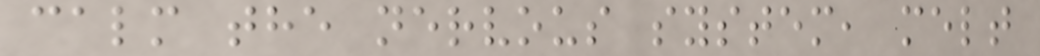calm the nervous system, melt
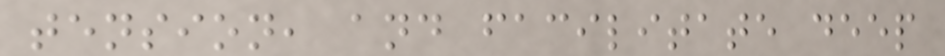tension, and facilitate deep
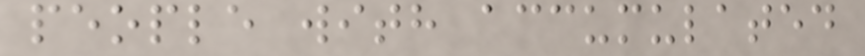people with accumulated
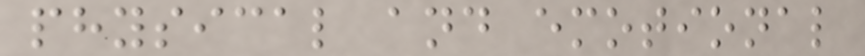physical and emotional
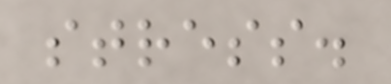stress.
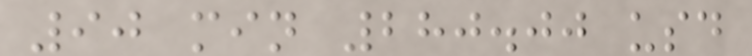90 min 280.00 usd
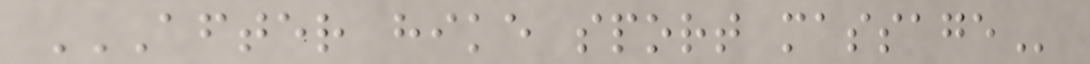AFTER HIKE SPORT MASSAGE
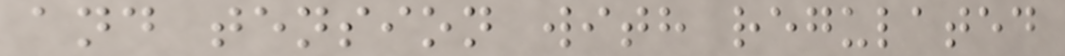and tension with regulated
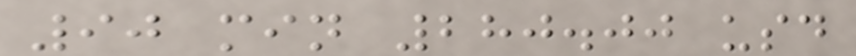90 min 280.00 usd
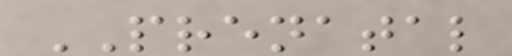PRENATAL
